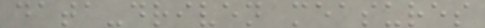data-driven measures
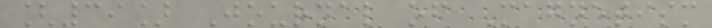[39] Journal of Magnetism
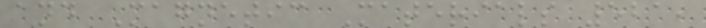and Magnetic Materials 521,
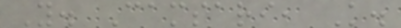Y. Camsari, K.
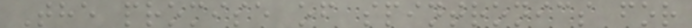The promise of spintronics for
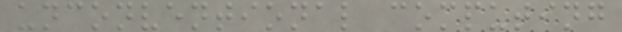unconventional computing
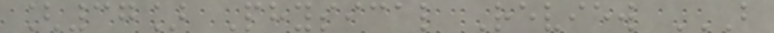[37] Physical Review B
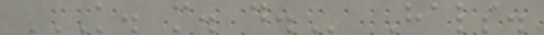K. M. D. Hals.
